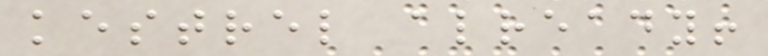kestrel already!
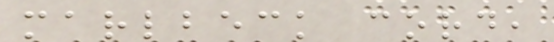marlbeck cord,
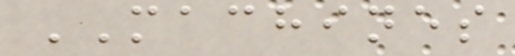MACHINES
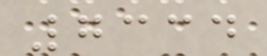7334
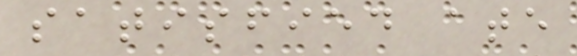satisfied ate
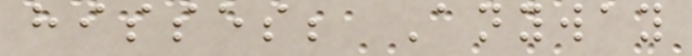hisses; Anyway
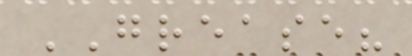GREASE?
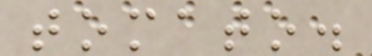tomato.
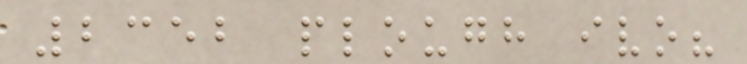2352 plough ivo?
